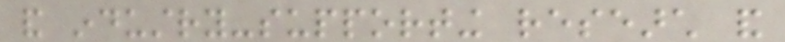and industry-supporting research and
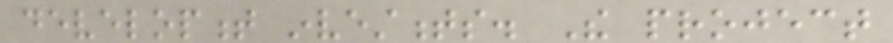development investments. The project
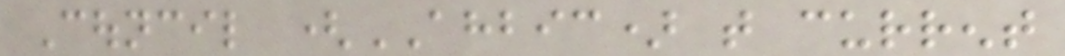Council (AHBIC) that current
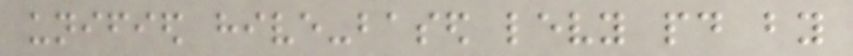unified hive-based levy paid by
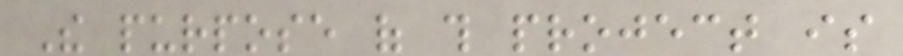The purpose of this project is
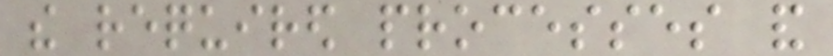the required processes and
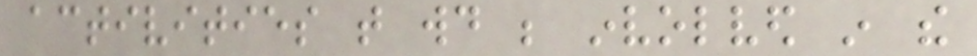activities that would be involved in the
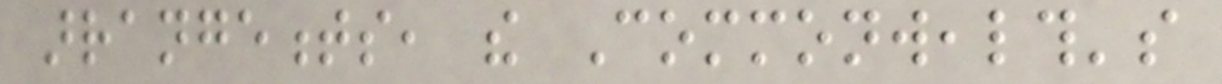arrangements, the Commonwealth's
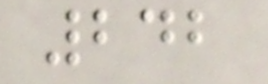242
